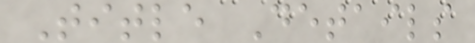Title Details
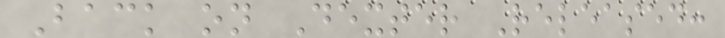Back on Dexter Released:
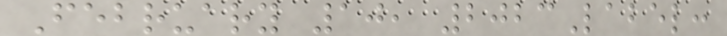February 10, 2023Label:
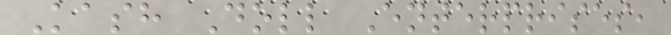Kash Doll Enterprises,
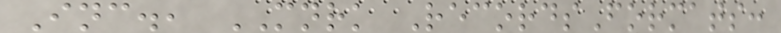Inc., MNRK RecordsFormats:
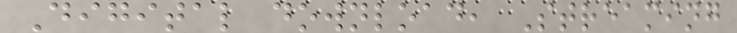Digital download, Streaming
